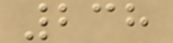238
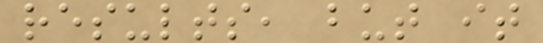results, but it
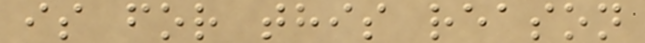is for this reason
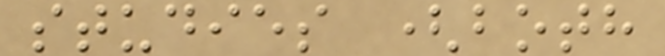studies (both
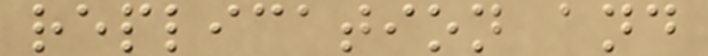replication and
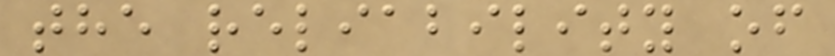the reliability of
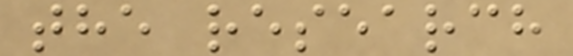the research
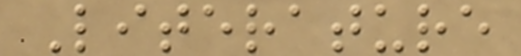Literature
